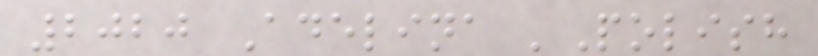2020 Adelina 'Polish
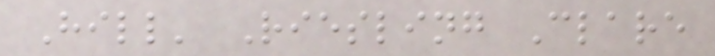Hill' Riesling Clare
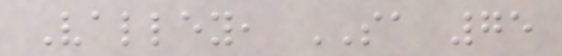Valley, SA 75
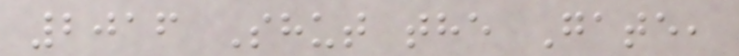2016 Shut the Gate,
